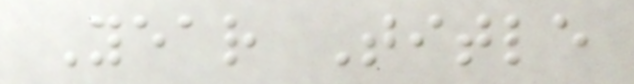Year Title
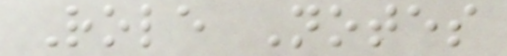Role Notes
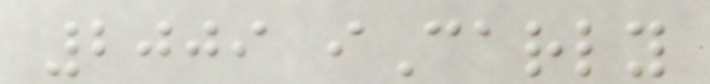2009 iCarly
